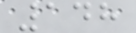148
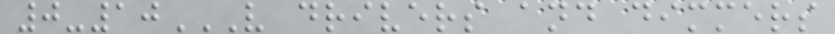0-10V DRIVERS AND DIMMERS
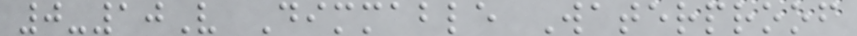0-10V Dimmable Waterproof
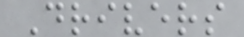Drivers
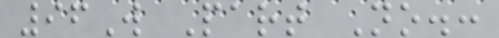96W Part No.:
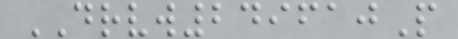DRVW249610P
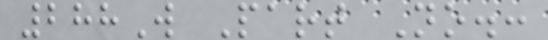288W Part No.:
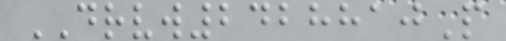DRVW2428810P
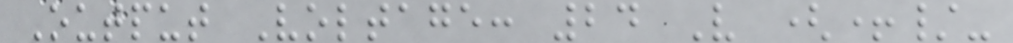Output Voltage: 24 V (+/-
